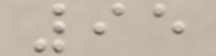95
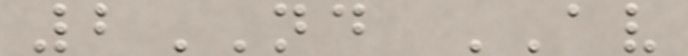2ND AV
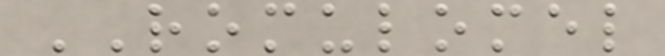ROMULOMEL
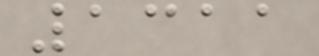1311
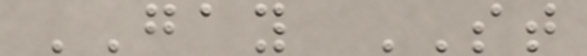GAY ST
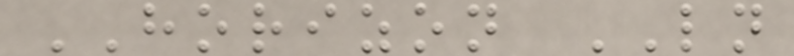HORIZON LN
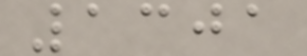1301
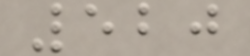520
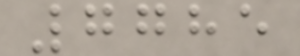7785
